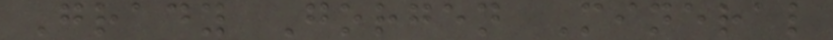Grady Gorgen Mineral
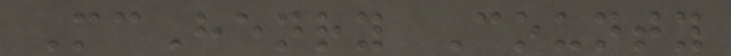McHenry County
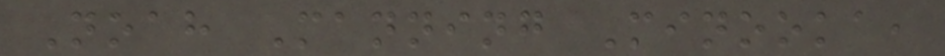Noah Manning Minooka,
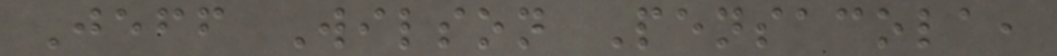Jeff Wilson Pensacola,
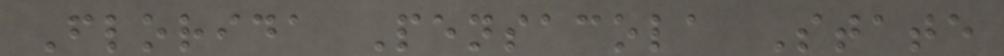Florida Pensacola State
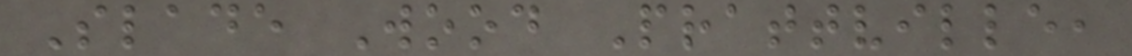Slade Wood Prattville,
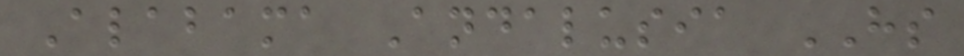Alabama Andalusia HS
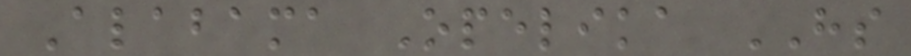Alabama Opelika HS
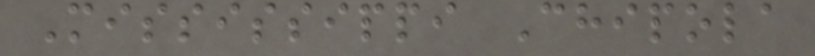Mississippi Chipola
